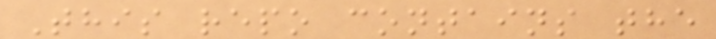This repo contains the
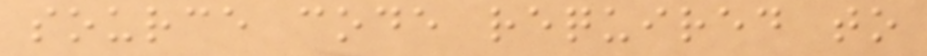source code required to
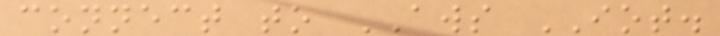connect to AWS IOT.
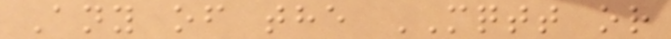Any of the MQTT or
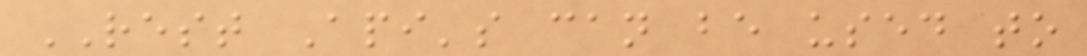REST Api's can be used to
